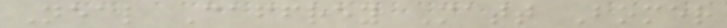Neal Caffrey Matt Bomer
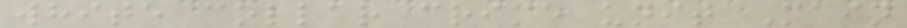white collar crime unit Main
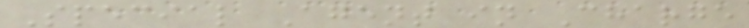Special Agent in Charge
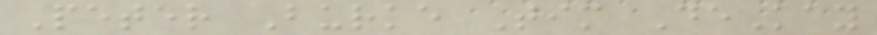Peter Burke Tim DeKay
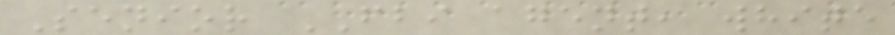Senior FBI agent, white
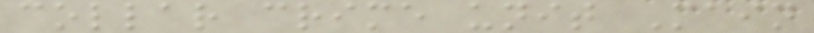collar crime unit Main
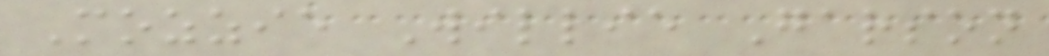Mozzie Willie Garson
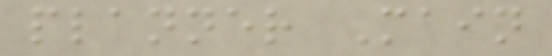planner Main
